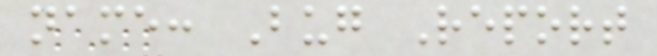name: Bug Report
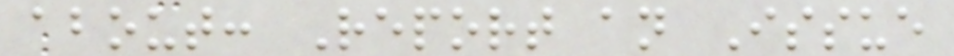about: Report an Issue
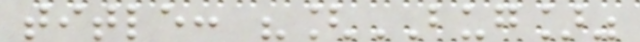title: "[BUG]"
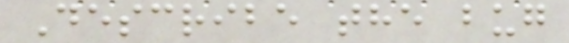Describe the bug
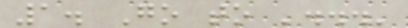1. Go to '...'
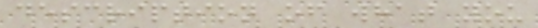description of what you
